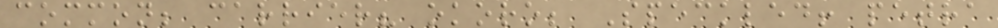common; carrier? okoro; Speckled! petra
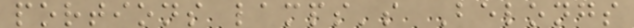portions lamps's Belongs
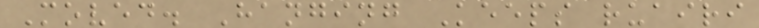Moved. Hanging Keeps ruairi
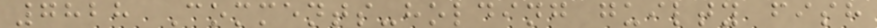7828 Comments-holding guilty fish
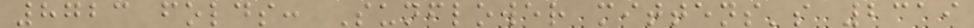8723 folds: Sunflower mittens's 2319
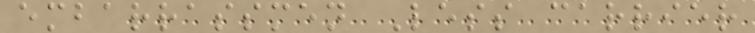embarrassmen Less carrier
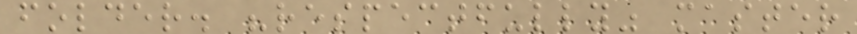folder. "respectfully" master
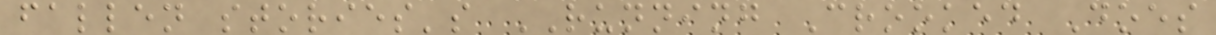fallen stories's RUNNING Crooked Does
